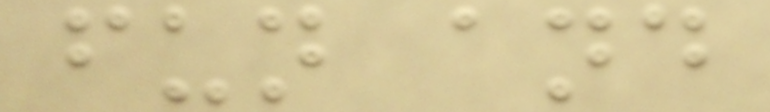fun and
